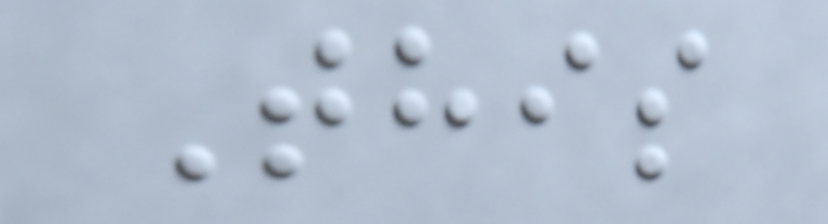This
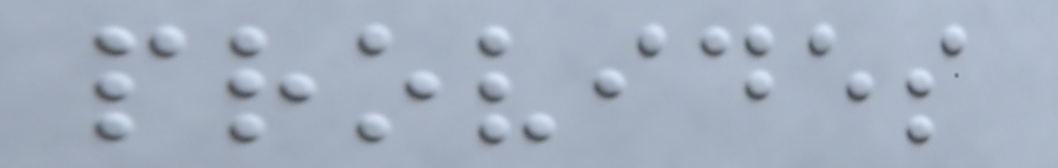provides
